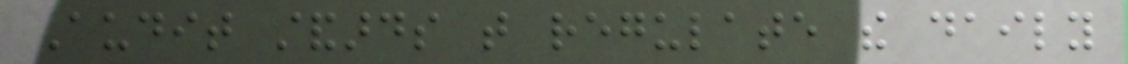Audit standards that regulate the daily
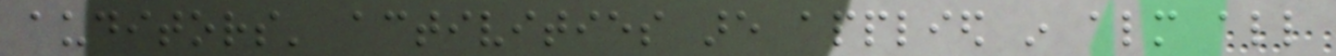auditors' activities are applied in almost all
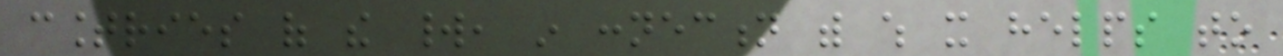countries of the world, in connection with which it helps to
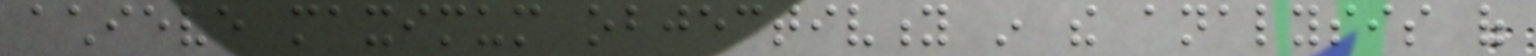achieve maximum objectivity in the analysis of
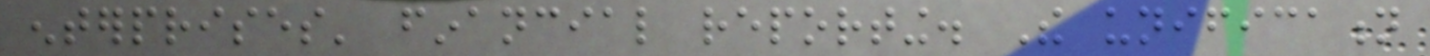enterprises' financial reporting. The unification
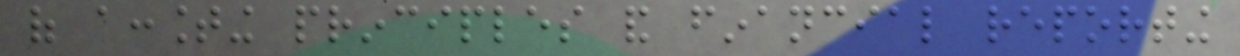of accounting principles and financial reporting
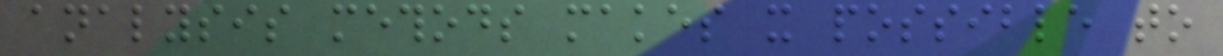analysis methods makes it possible to
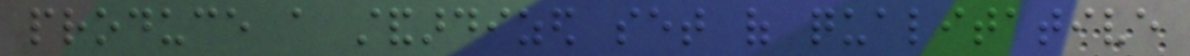produce a standardized set of qualitative
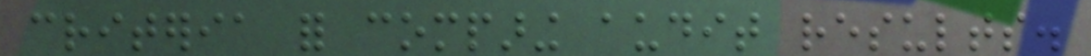criteria for comparing audit results.
